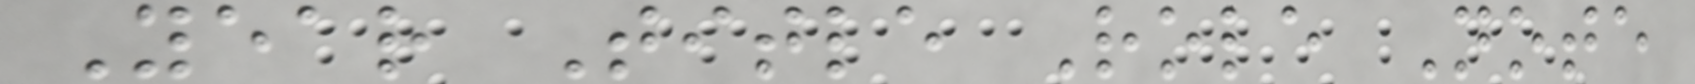Year Title Role Note
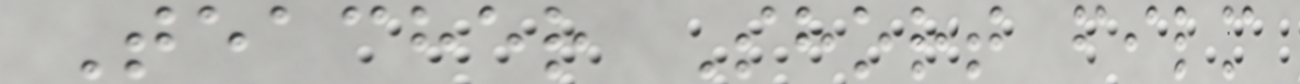Teacher Short film
